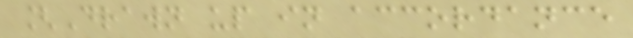[Drawn up in accordance
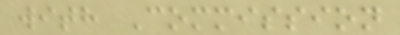with Commission
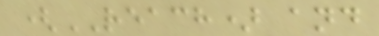(REACH) and
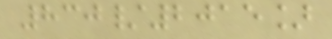830/2015]
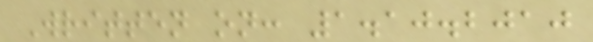Written on: 1.10.2010
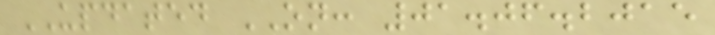UPDATED ON: 01.06.2015
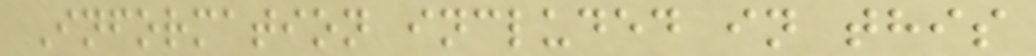Information included in this
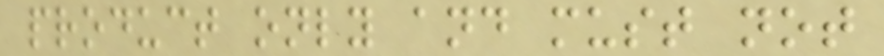product only and must not
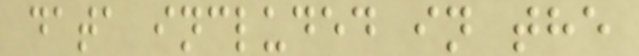data included in the
